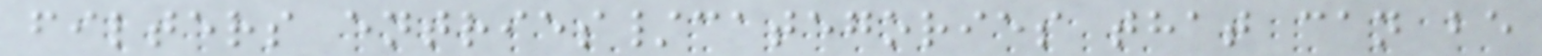filters entries/categories that can be
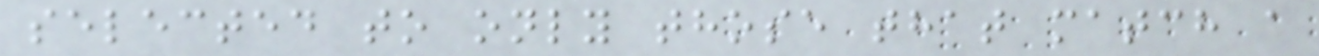selected to only those that match a
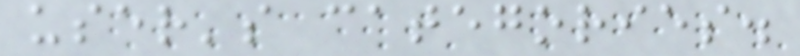user's categories.
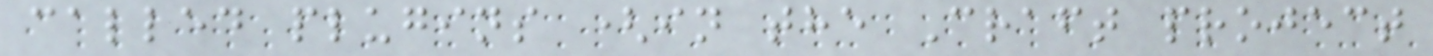called plugins (in the Craft project
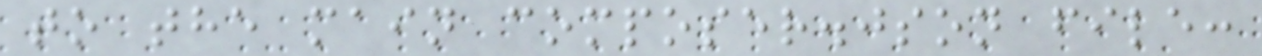to the main composer.json file:
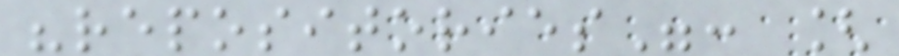"repositories": [
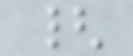{
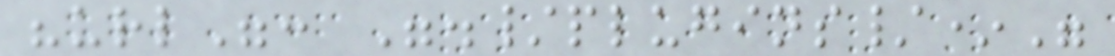"url": "./plugins/*"
